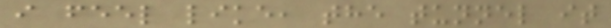i feel like, the tunnel it
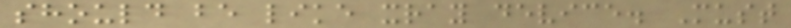should be like xray device. Must
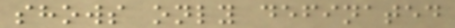shows only definated
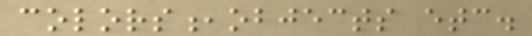colors,objects etc.
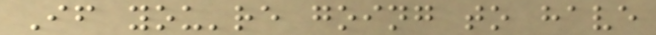If you're going to have
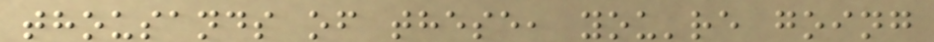thousands of these, you're going
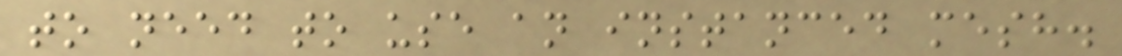to need to use an instanced mesh.
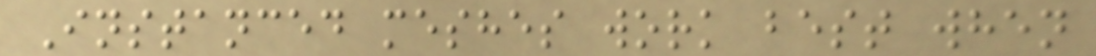Instanced meshes work best when
